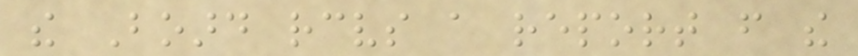the Board receives a report from the
